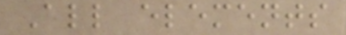All elements
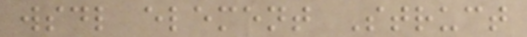wsdl element Struct
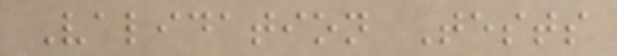Validation Tests
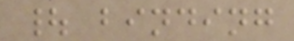| binding
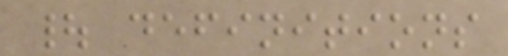| definitions
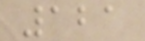121
